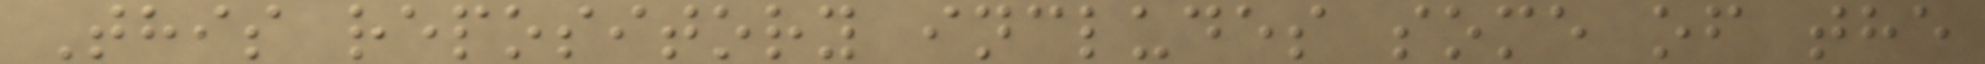This repository includes some of the
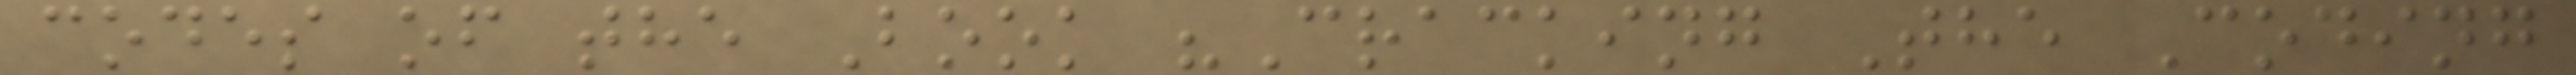codes of the Book "Cracking The Coding
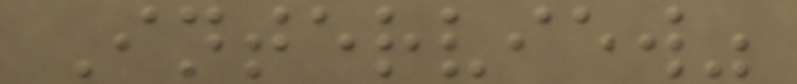Interview"
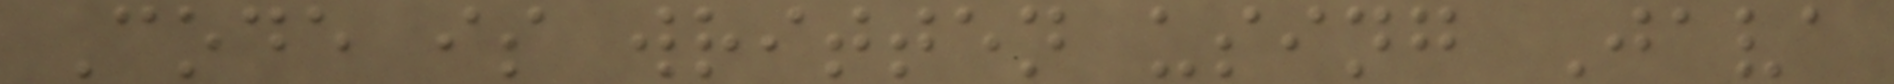Code is written using Java
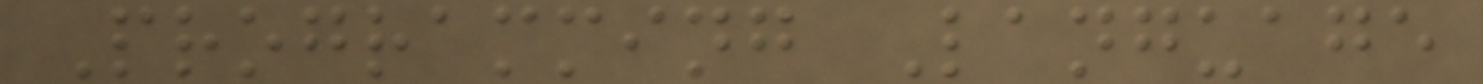Programming Language
